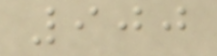900
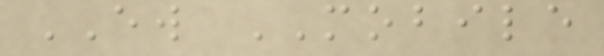EW MOBILE
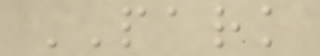PARK
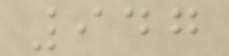947
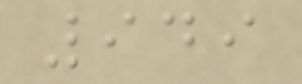949
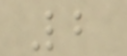2
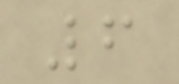6
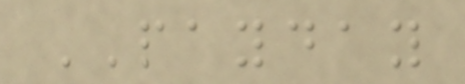PAYDAY
